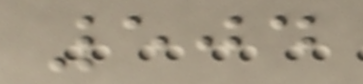504
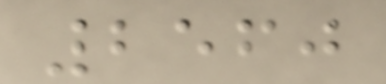2560
